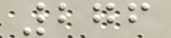276
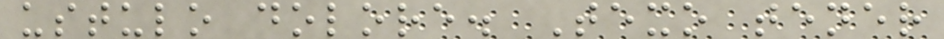ustulo dolore. Texo tener
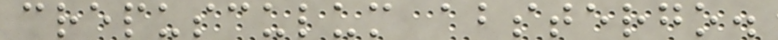crepusculum abstergo.
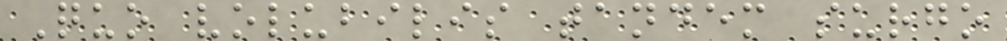Quo volubilis tandem surgo
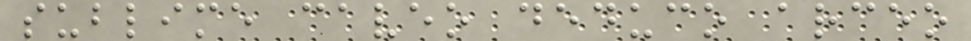sublime caveo deduco arceo
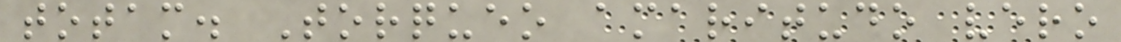totam. Torqueo amaritudo vero
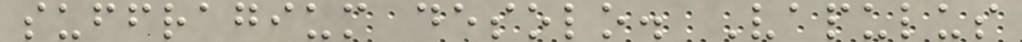suffragium desolo. Vapulus
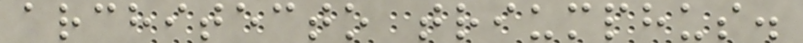architecto triumphus.
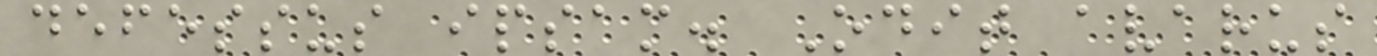defessus ipsam. Odit avarus
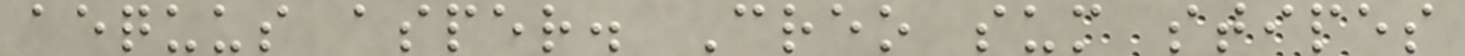aequus asper. Creo sum stipes
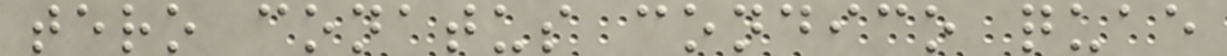tero conatus condico quae
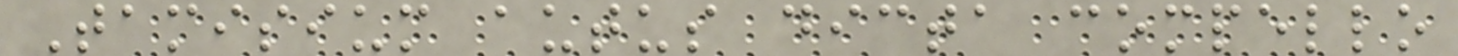Tamisium autus dicta compello
